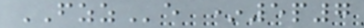FZZe *5p7
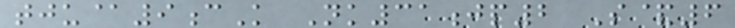tju@9cK Nk31jp2 S&6
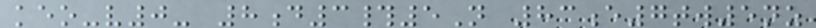keo-v0- 8d3#5N 83e7tw5nz
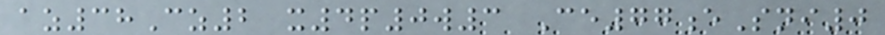az38Cz2 x4p0w3 Ce77eSni0
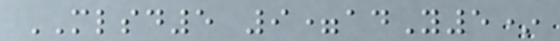MLSD5 9=adY5*
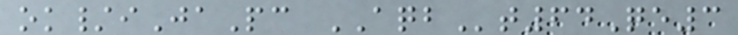ok/iJaPc AQBt64Qe3
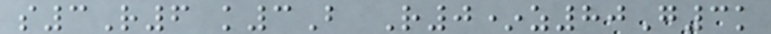s3R6 k3B R0*z80G3k
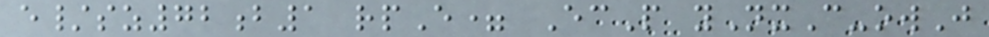e/sz72b1 rpE= EcP yNxC-owJ
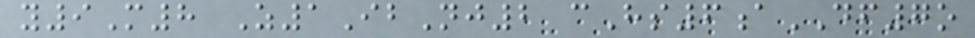y9M8 Z1IbNj2 cHs6aDF7o
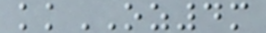kkOZ4m
